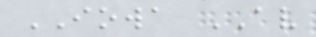IOWA AV
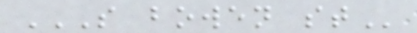S BOWEN ST
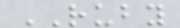RUBY
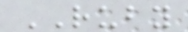RUBY
